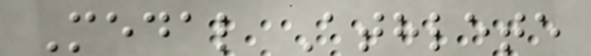Medal Athlete
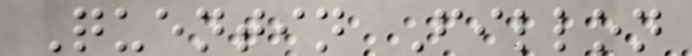Quentin Fillon
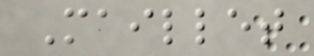Maillet
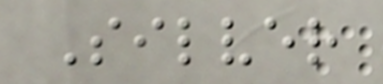Silver
